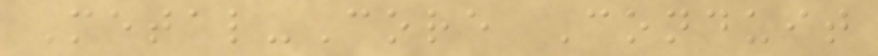Metal-Core Conduit
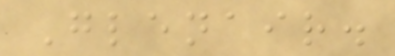Glenair.
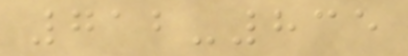712-835
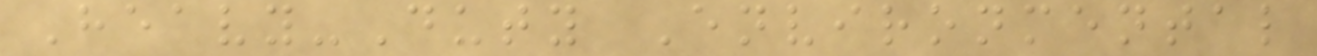Heavy-Duty Environmental
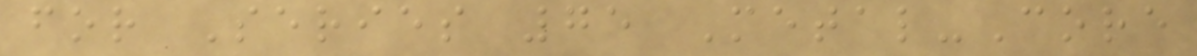for Series 75 Metal-Core
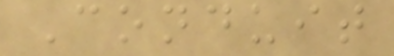Conduit
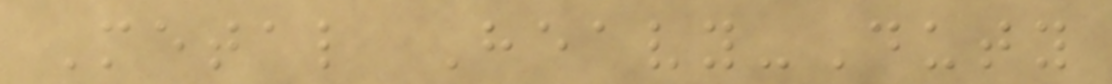Metal Heavy-Duty
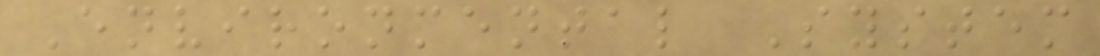Environmental System
